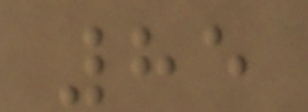85
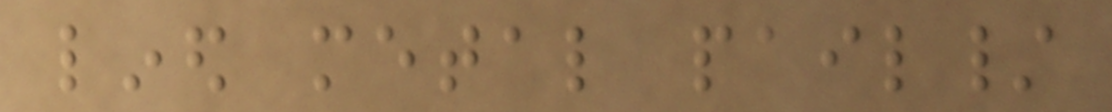lined metal pail/
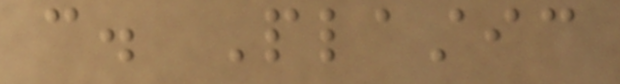can. Plastic
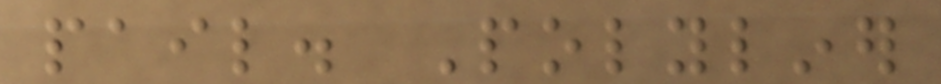pail. Polyliner
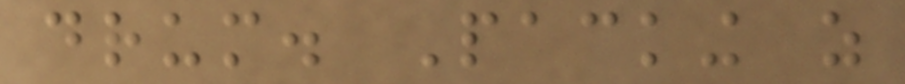drum. Packing as
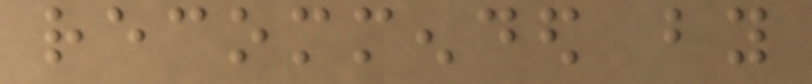recommended by
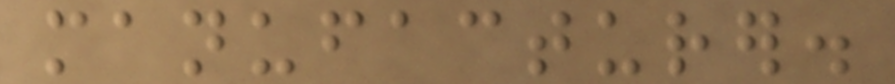manufacturer.
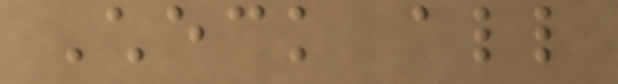Check all
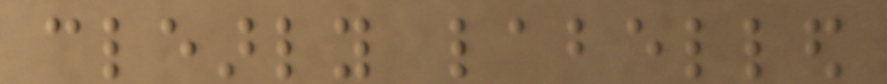clearly labelled
